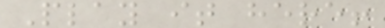Play it here!
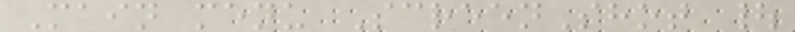Main menu ScreenShot |
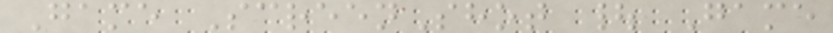Game ScreenShot | Game
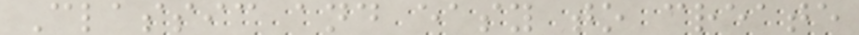Classic and easy to create
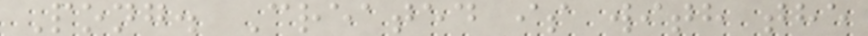Pong. Created is with the
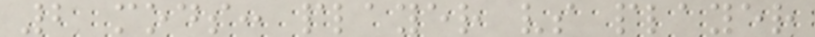2 mods: player vs player
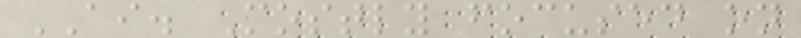AI. Mostly focused on
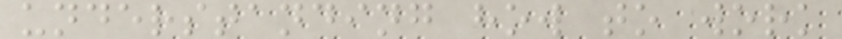understanding how to work
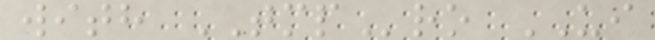with TMPro UI
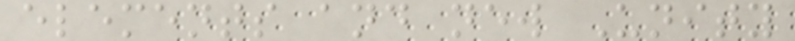elements and new Unity
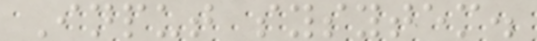Input sysytem.
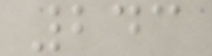243
